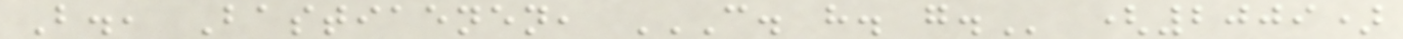B., Bastiaenen, C. H. G. (2009)
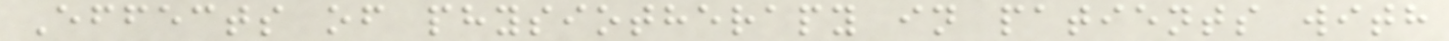Effects of physiotherapy in patients with
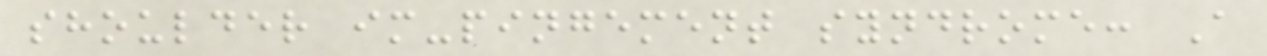shoulder im-pingement syndrome: A
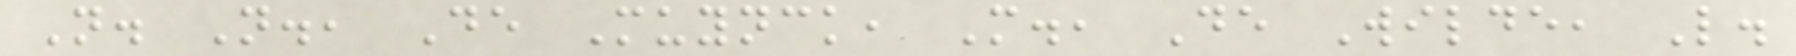N. N., De Muynck, M., De Wilde, L.
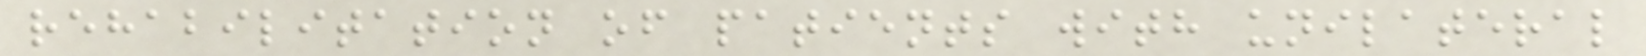rehabilitation of patients with unilateral
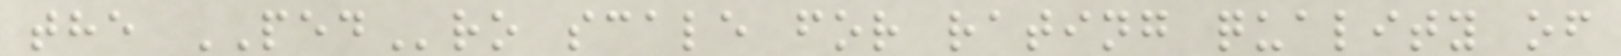the PEDro scale for rating quality of
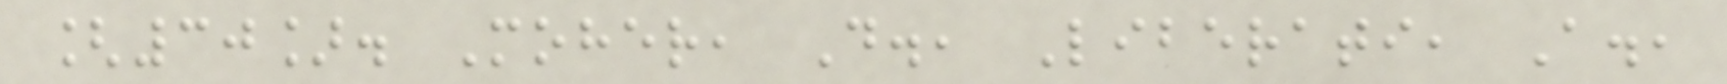[30]. Moher, D., Liberati, A.,
